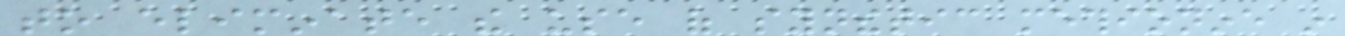to eliminate the use of synthetic methionine in
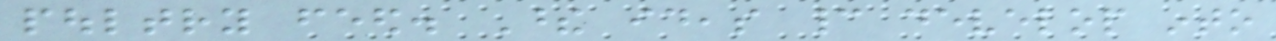poultry feed. These ideas cannot develop into
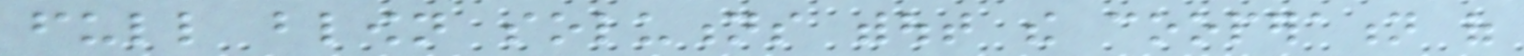full blown solutions without the cooperation of
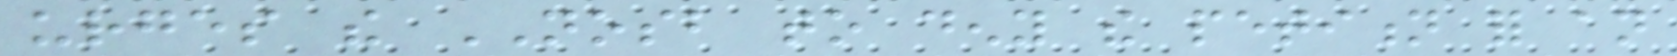urges the NOSB to deny the petition for an
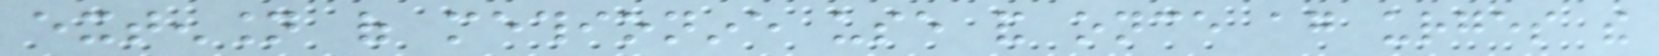extension of methionine use and once again urges the
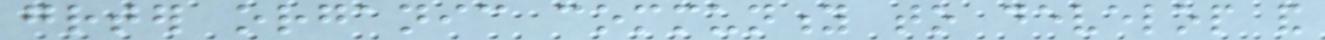greater organic community to develop and
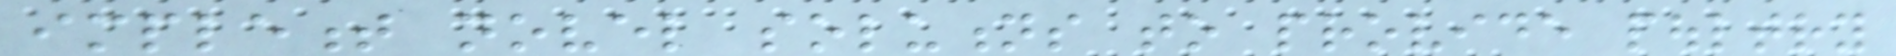implement novel solutions to provide poultry
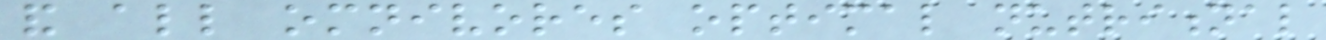and all omnivores optimal nutritional
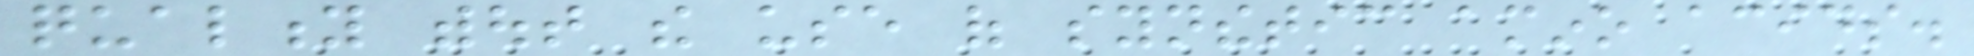quality without the use of synthetic amino acids.
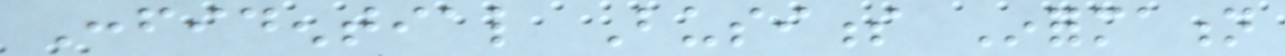Confidential Business Information
